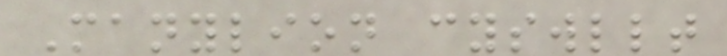Manylion cyswllt
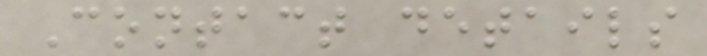Contact details
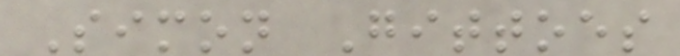Simon Gittoes
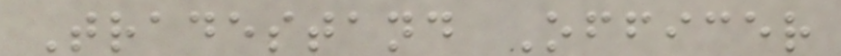Tradestand Officer
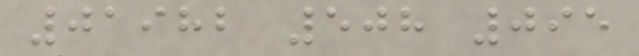01982 508 095
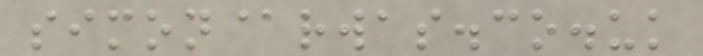simon@rwas.co.uk
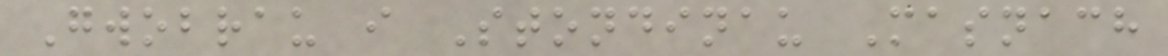Gwobrau i Stondinau Masnach
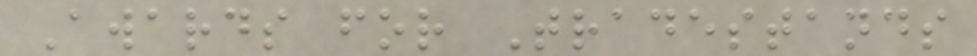Awards for Tradestands
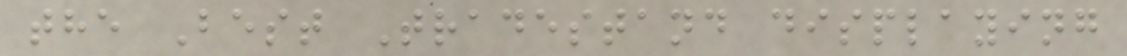the Best Tradestand displaying
